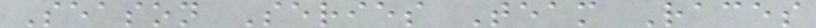Season Series Team Races
